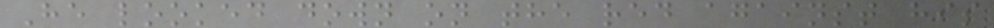He looked down on the red against his
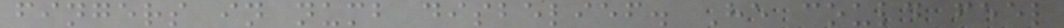fingers in numb disbelief. He could feel
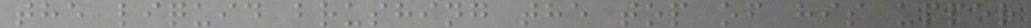the liquid brushing the top of his upper
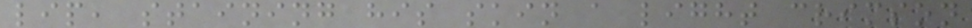lip, staining his skin a light crimson
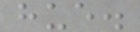hue.
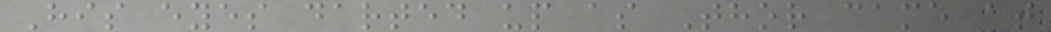His eyes darted up as Thor came at
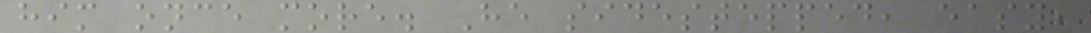him once more. He sidestepped, easy,
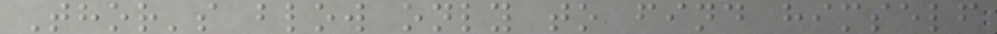Thor's blow only to find himself
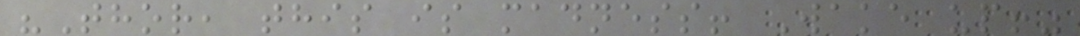"Thor, this is madness! Wake up!"
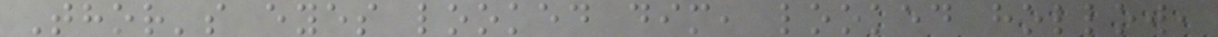Thor's eyes looked dim, looked hollow,
